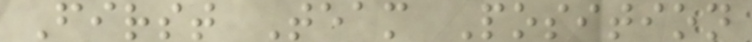First Team Position
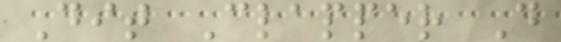Dit Clapper D
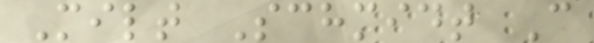Milt Schmidt C
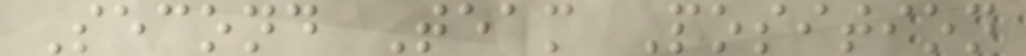Second Team Position
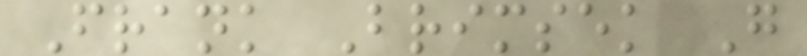Frank Brimsek G
